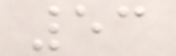53
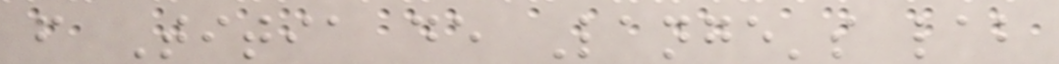from Titia de Lange's lab
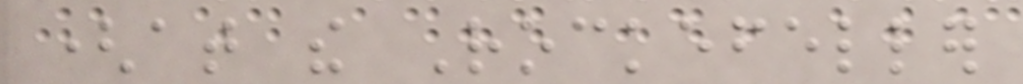(at the Rockefeller
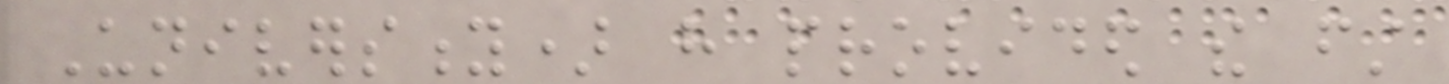University) have provided the first
